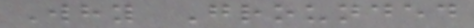Why Grounded
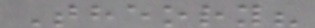Theory?
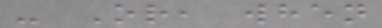- Or, when
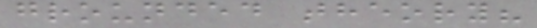grounded theory?
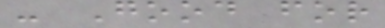- Good for
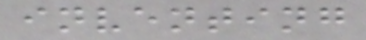inventing
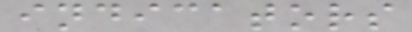indicators
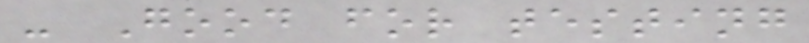- Good for testing
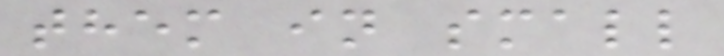them in small
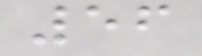56
